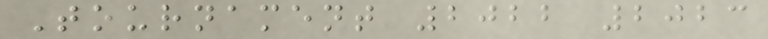Tournament 2022 2023
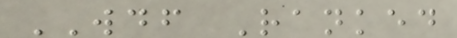WDF Ranked
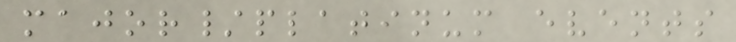major/platinum events
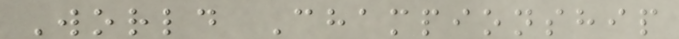World Championship
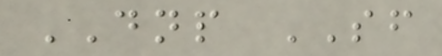DNP SF
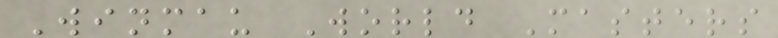Winmau World Masters
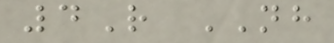4R NH
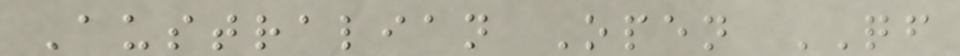Australian Open QF
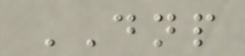DNP
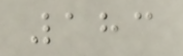183
